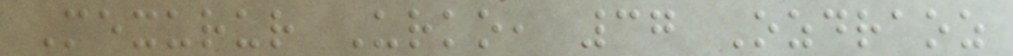Mexurur Urko, 37 Ozdraoz
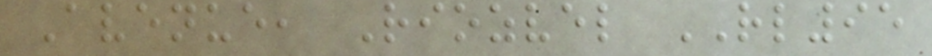Avenue, Riozvel RL95
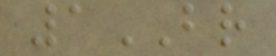1BR
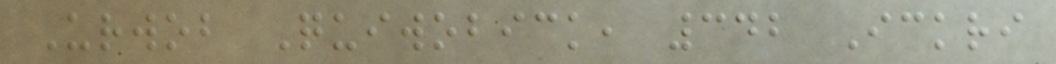Urwob Quiwobick, 342 Ickri
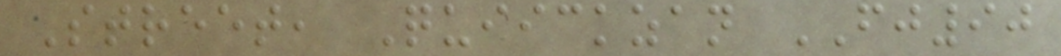Street, Quiickzan FJ90
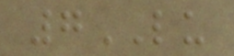7LU
